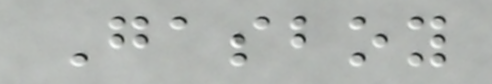Gasboy
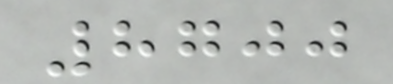8700
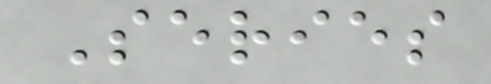Series
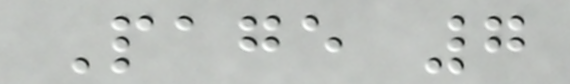Page 7
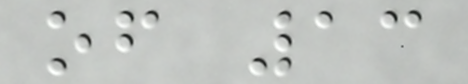of 13
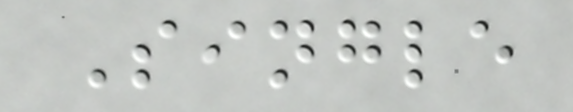Single
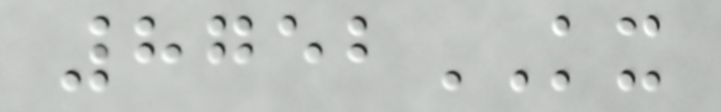8752KX
